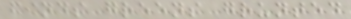finds greens grunted
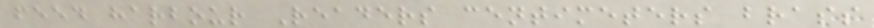feed harbour Readers centimeters brass
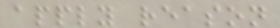apply reason
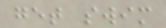get swim
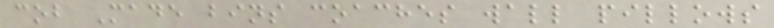cob Made bins coaches wall pillows
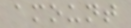amount
